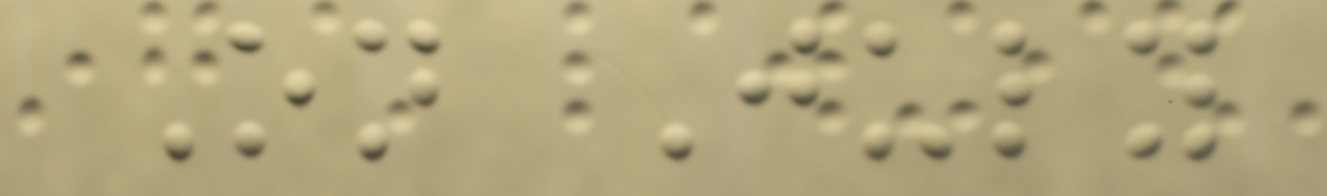On July
